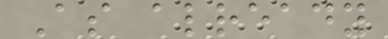As already
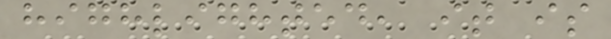highlighted, it is
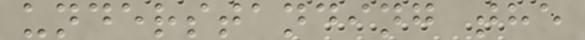understanding the
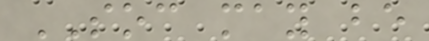SOC may be
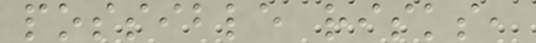possible risks,
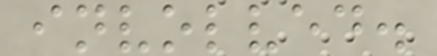involved.
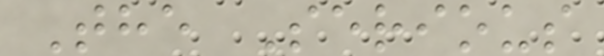The Serious
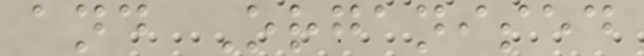and Organised
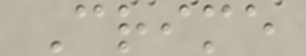Crime
